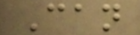Can
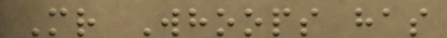Mr Whoops has
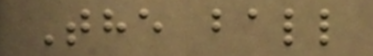The ball
